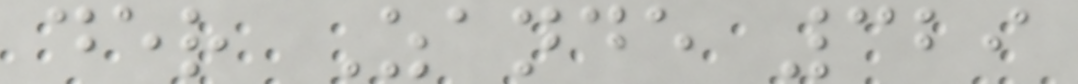der Zande 329
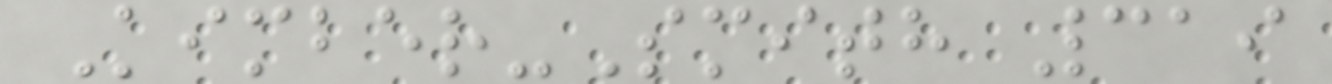Kimber-Smith 319
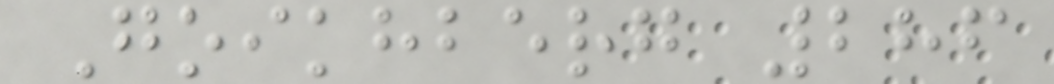Goikhberg 286
